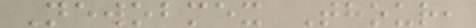Newobmex Thour,
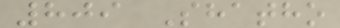809 Shatho
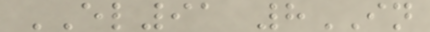EL91 8IN
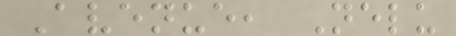Avenue, Nelu
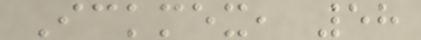Ickmex, 58
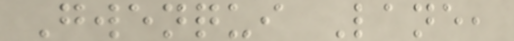Gwenqui Lane,
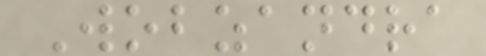Wobzandra
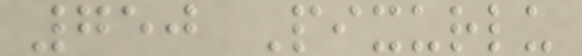750 Pixurlu
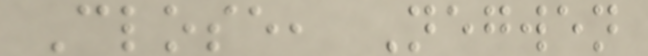Close, Negwen
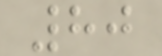80
